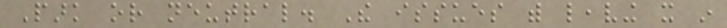Park or neutral. The issues with leaving it in
